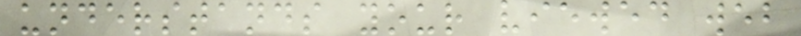understands your viewed web
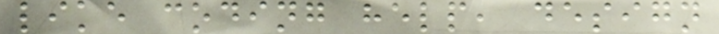like coding help, design
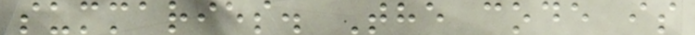summaries. The code is
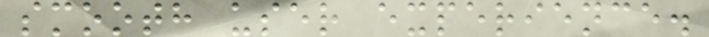smooth user experience.
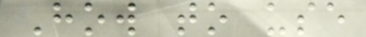How to use
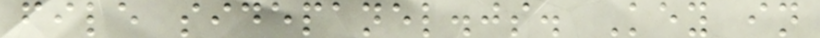file sidepanel.js. Key in
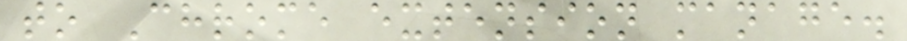to Chrome extension manage.
